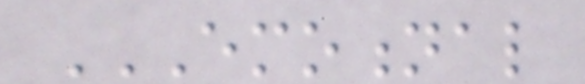EMOTIONAL
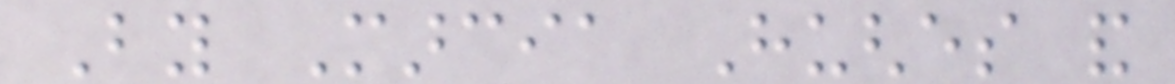By Marcia Hughes and
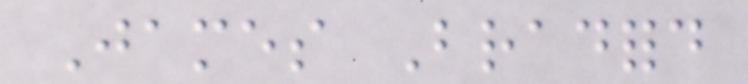James Bradford
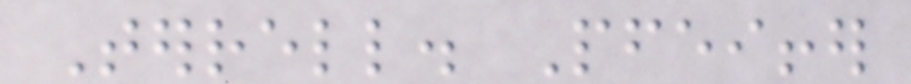Terrell. Pfeiffer
